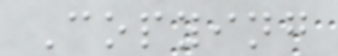Copying
